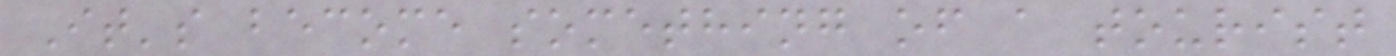It's become something of a tourist
